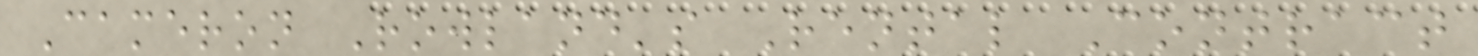Cameron Rowland's Rental Contract
